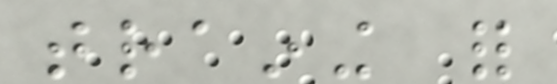training for
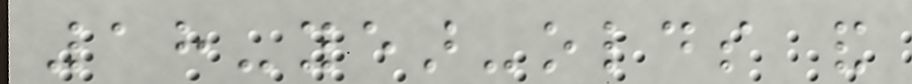18-year-olds and
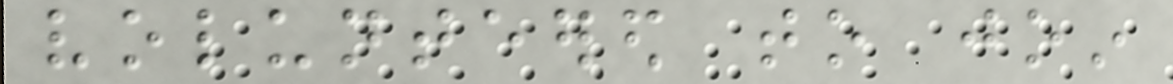volunteered to join
